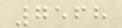7568
